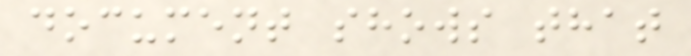document shows that
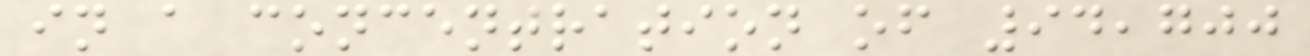in a concentration of 94,700
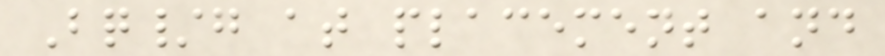Bq/g at placement and
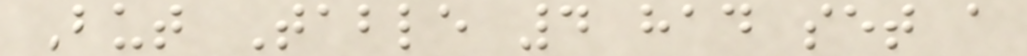But Table 4 had set a
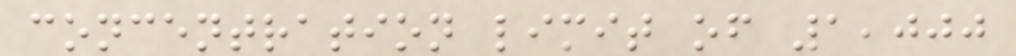concentration limit of 1,000
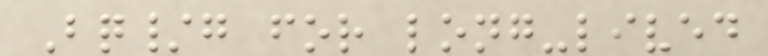Bq/g for long-lived
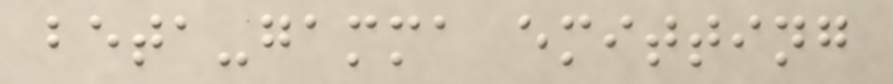beta-gamma emitting
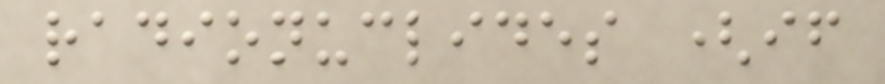radionuclides (if
